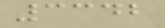3342
